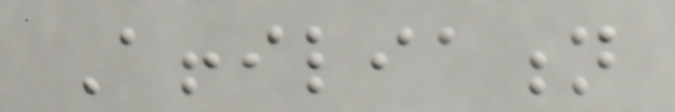Affiliation
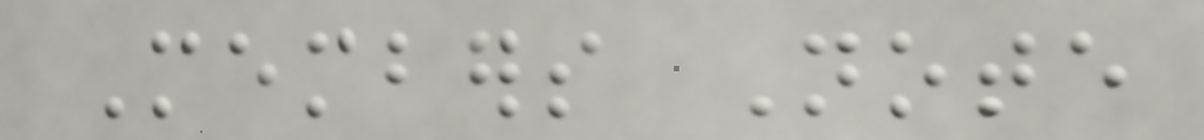Members Note
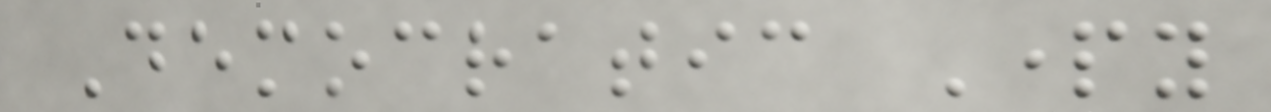Democratic Party
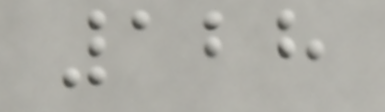128
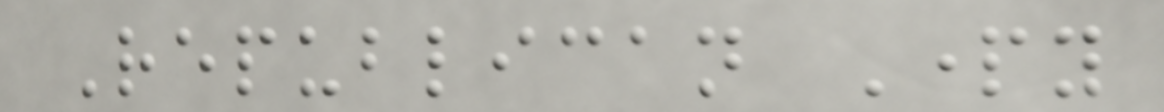Republican Party
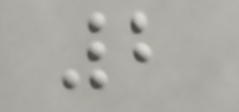2
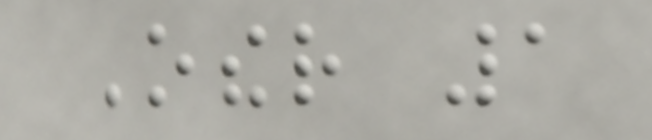Other 1
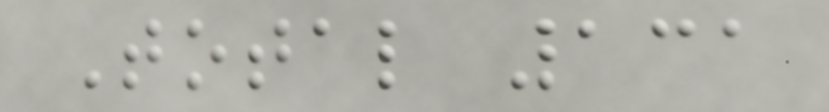Total 131
